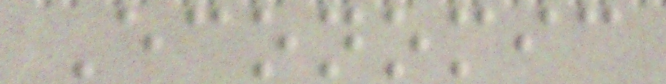Economic
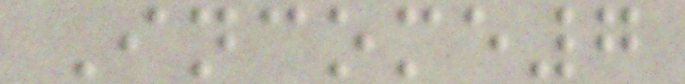Income7
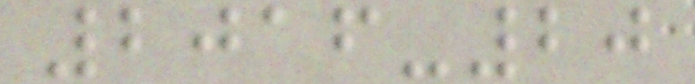2016-20
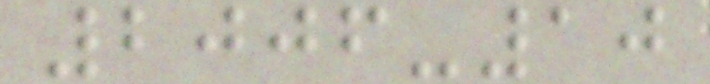2006-10
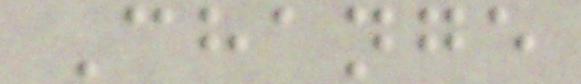Change
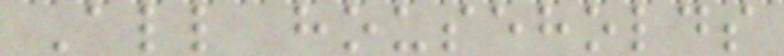All households
